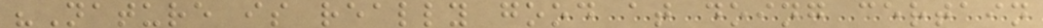"Nature is really good at doing certain
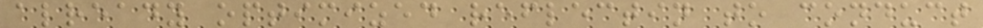already optimized reflectin to conduct
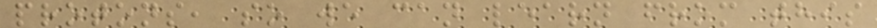protons, so we can learn from this
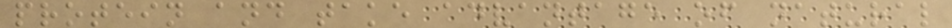protein and take advantage of natural
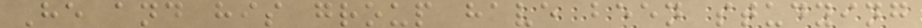He and his group have been studying
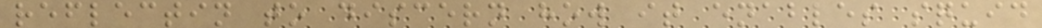reflectin to discern how it enables squid
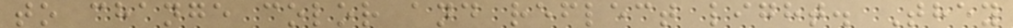to change color and reflect light. They
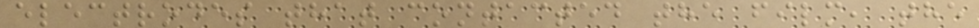electrodes that contacted the film, the
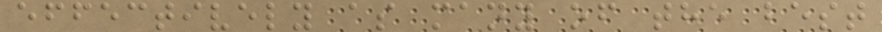effectively as many of the best
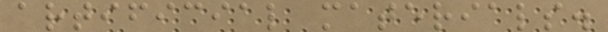artificial materials.
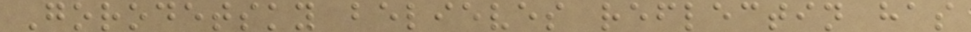Gorodetsky believes reflectin has
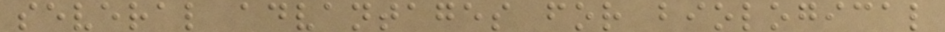several advantages for biological
